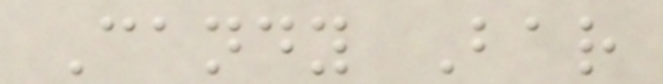Candy Bar
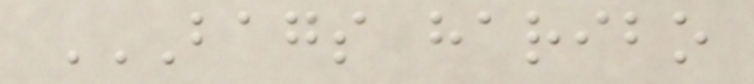BAGS HARIBO
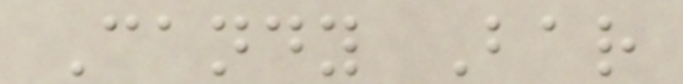Candy Bar
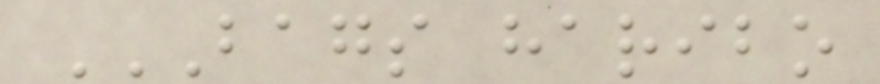BAGS HARIBO
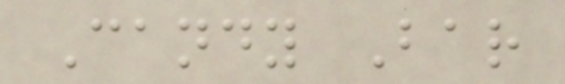Candy Bar
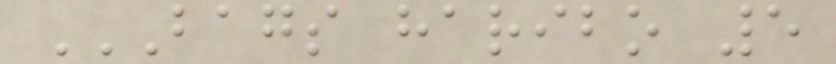BAGS HARIBO 5
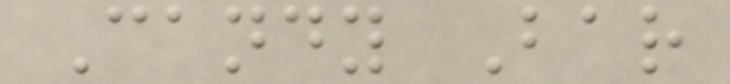Candy Bar
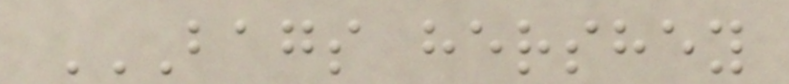BAGS HERSHEY
